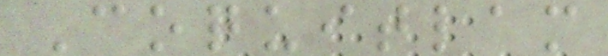Coquitlam
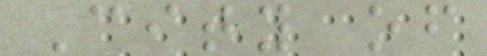City of
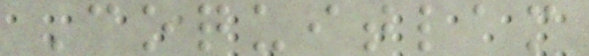Coquitlam
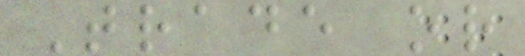Trade or
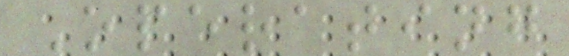Operating
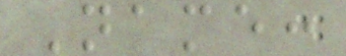Name:
